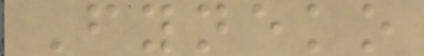Fyneko
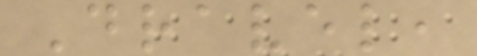Dravel,
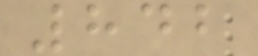842
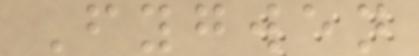Fygwen
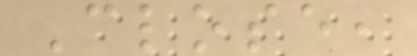Close,
